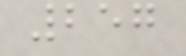257
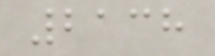2138
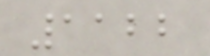1122
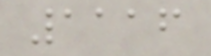1116
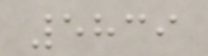5839
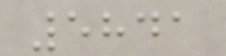5841
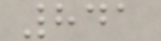841
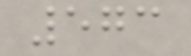573
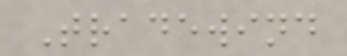Tradewind
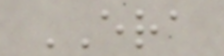ERA
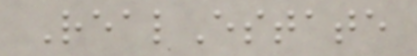RealEstate
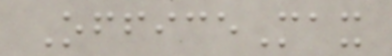OfficeMax
